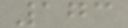173
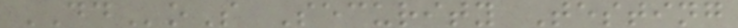DDoS Security Testing
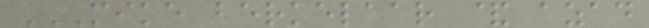MIKE BERKELAAR & AZAD
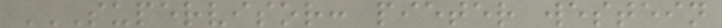SUPERVISOR: PIETER WESTEIN
